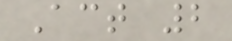Act 2
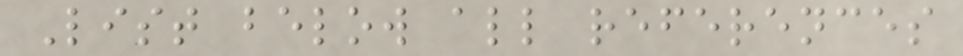List below all references
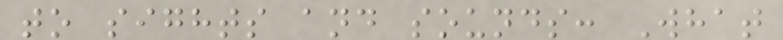to sights and sounds: What
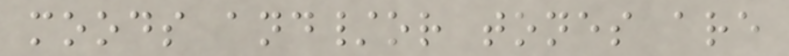moods and/or tones are
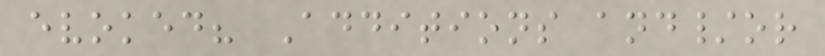evoked? Additions and/or
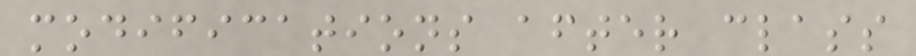modifications after class
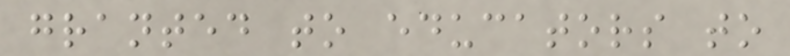granted to educators to
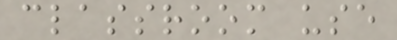classroom use
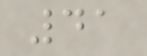41
